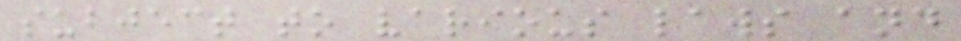subject to various laws and
